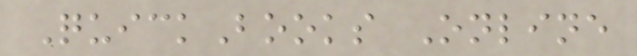QuickBooks Online
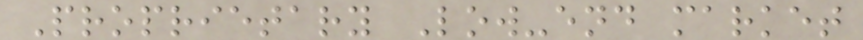Proprietary Low-end market
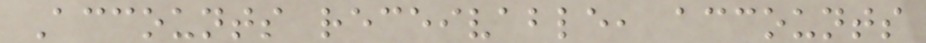Accounts receivable, accounts
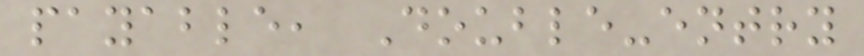payable, Double-entry
